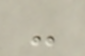-
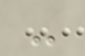-
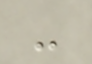-
